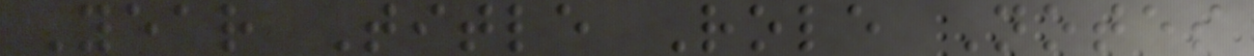Year Title Role Notes
